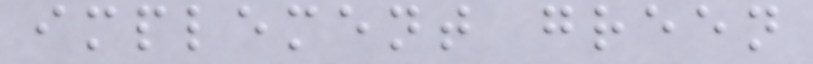implement green
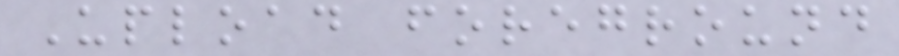Upload foreground
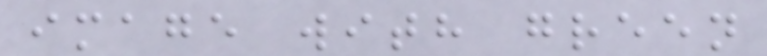image with green
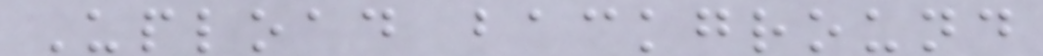Upload background
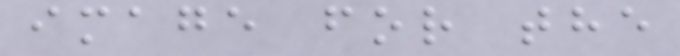image for the
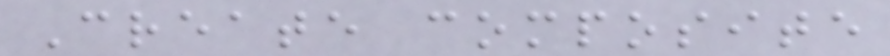Create composite
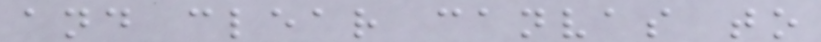and clear canvas to
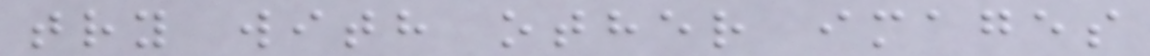try with other images
